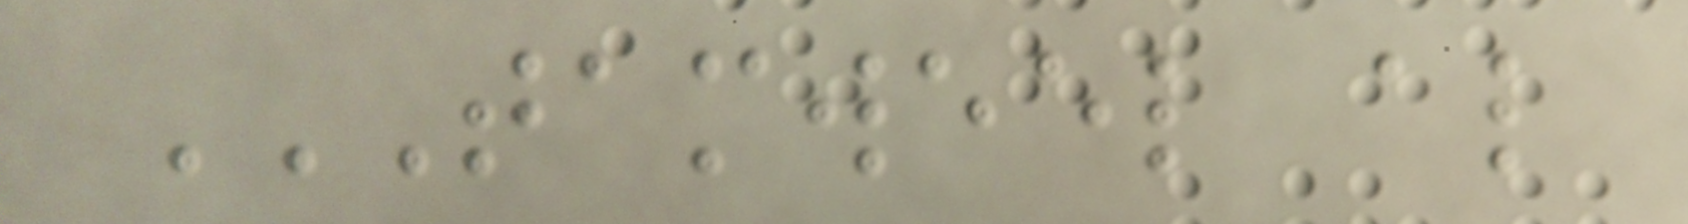TAMWEEL AL
